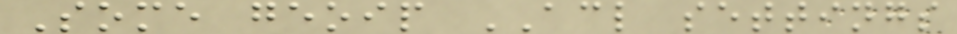Some geoip ACL settings
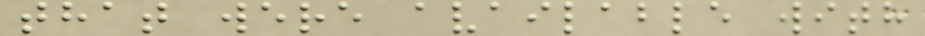that were available with
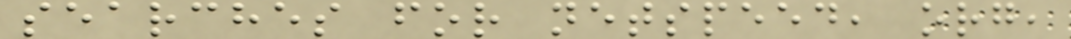searches for netspeed, org,
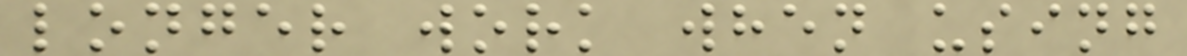longer work when using
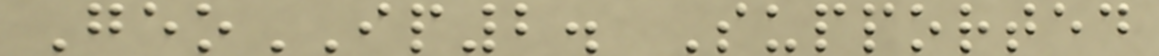GeoIP2. Supported
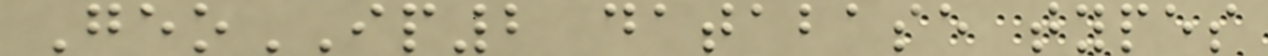GeoIP2 database types
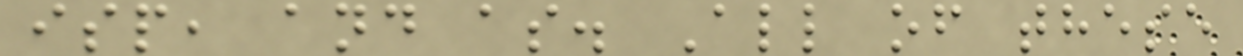isp, and as. All of these
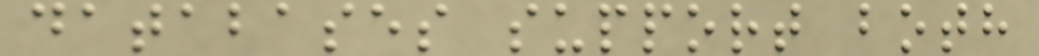databases support both
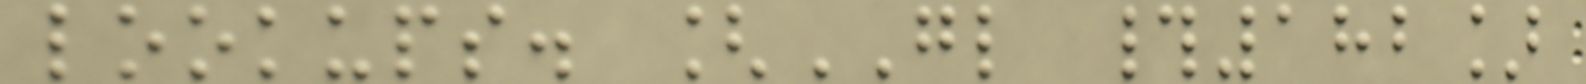lookups. [GL #182]
